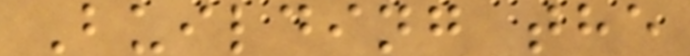Building the
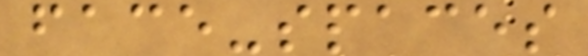face-spaces
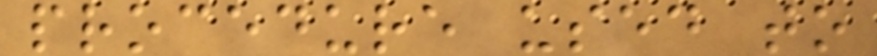procedure used to
